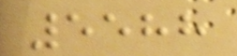5588
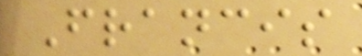Francis
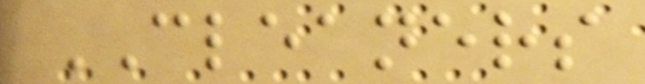CLEANERS
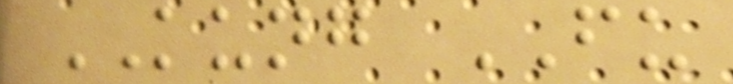KUNG FU
